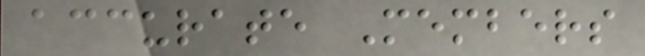accurate Members
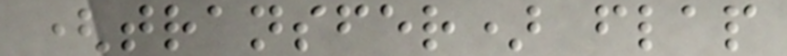(transfer) flap
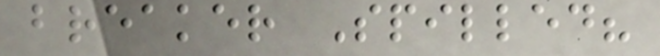breaker Spilled?
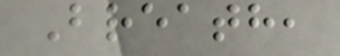Breath,
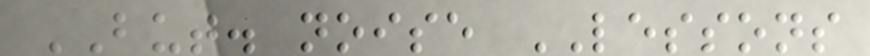BUT. noise LESSONS
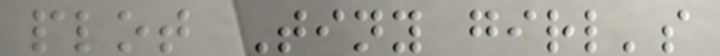plot Tiny girl's
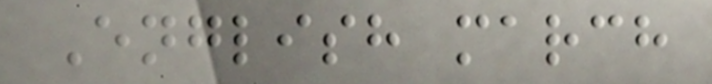English march
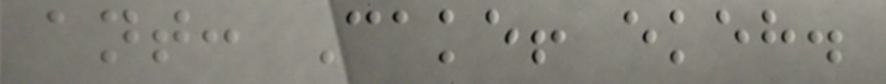ant: Cake! ekeh.
